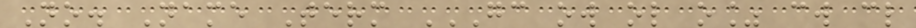No. Name Term GC OW OL O% CW CL
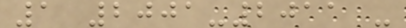1 2001-2011 -
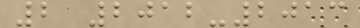2 2012-2013
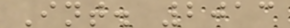Int. 2013
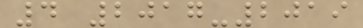4 2017-2019
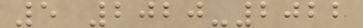5 2020-2022
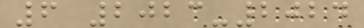6 2023-2024
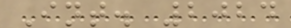Int. 2024
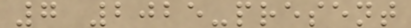7 2025-present
